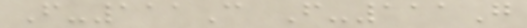F-111C F-111G
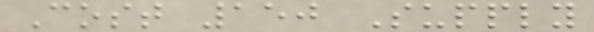Cost 150 Supply
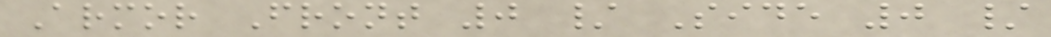Armor Front 0 / Side 0 /
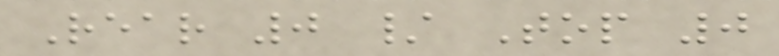Rear 0 / Top 0
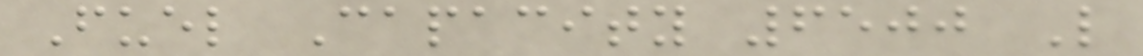Fuel Capacity 6500 L
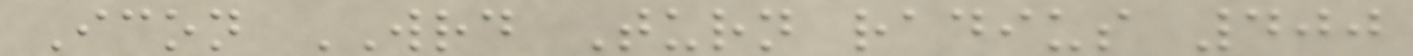Icon WRD Turn radius 400
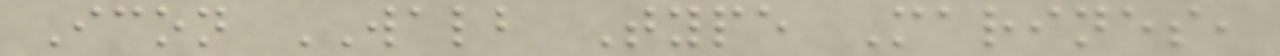Icon WALB Type Marines,
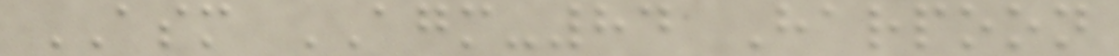ASM AGM-84 Harpoon
